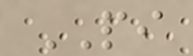PI
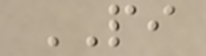PI
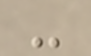-
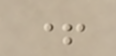+
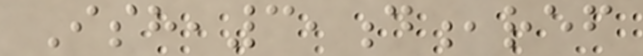Ish,3,d,ref
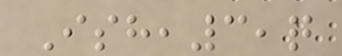Ish,3,q
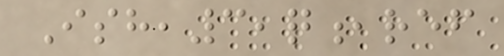Ish,3,q,ref
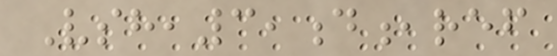Vsh,3,d,ref
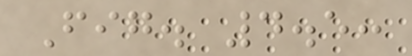Fig. 4.5:
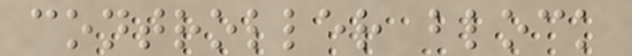controller block
